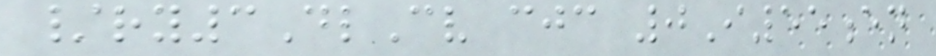/ry3DlCv cjc 0I55en
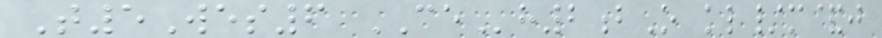T5Wes6 CEh2bO kl/m&j
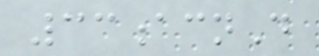33acnD
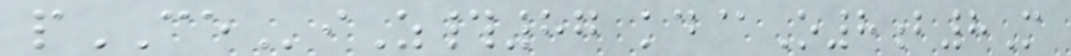pCEiZ#87 kd@O8b8M
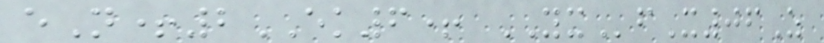eN+2EK6+ YXfX06Z
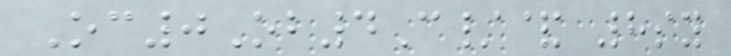Oc0Ob4C/& 8sy
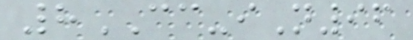8CC-iN96
